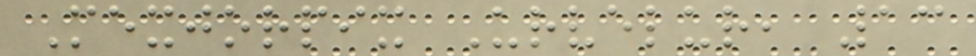Mexjorpix Urvelur, 13
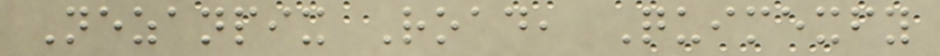Nezanpix Road, Quimexfy
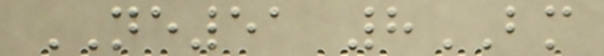NE51 8BM
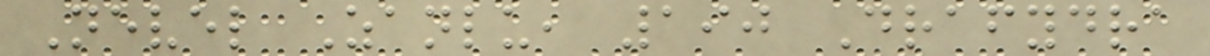Nevel Zanlu, 190 Drafydra
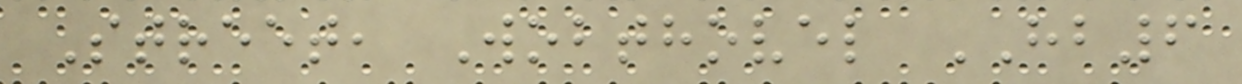Street, Wobthovel HB6
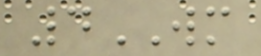4WM
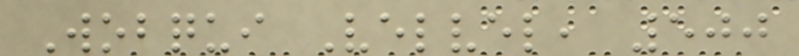Wobqui Velvel, 500
